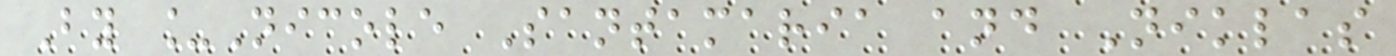By _Nicole Santamaria and Niklas
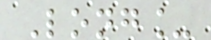Long_
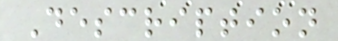Description
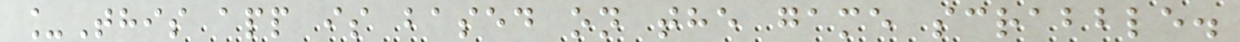_This app is based on the game scrabble.
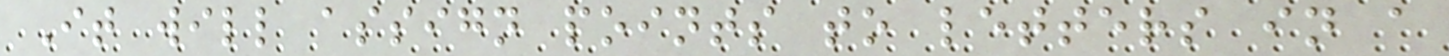It will assign points to letters in a
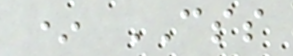* CSS
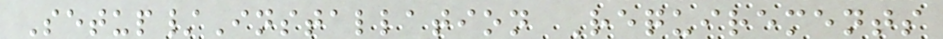Setup/Installation Requirements
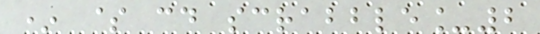* $ cd scrabble_2
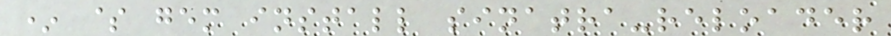* $ gem install sinatra-reloader
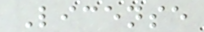License
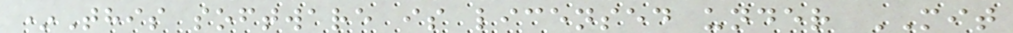*This software is licensed under MIT
